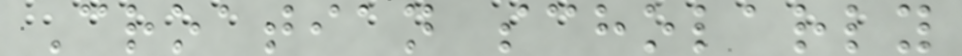Croatian scholarly
